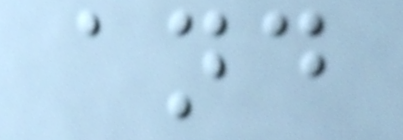and
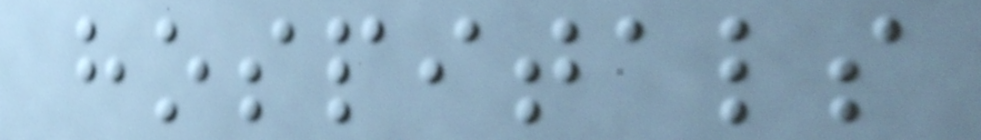hospitals
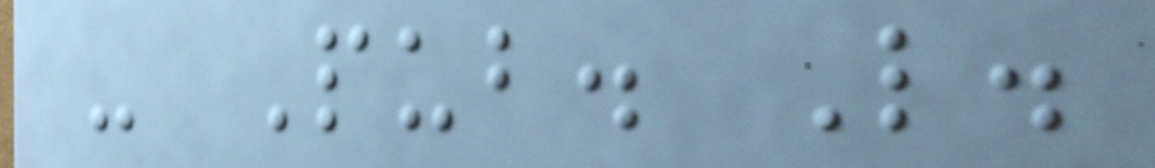- Pub. L.
